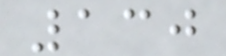130
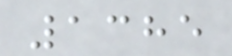1385
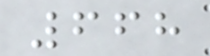668
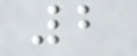2
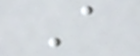A
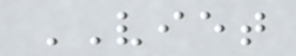VIET
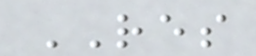RES
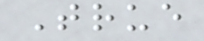True
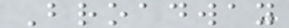Broadway
